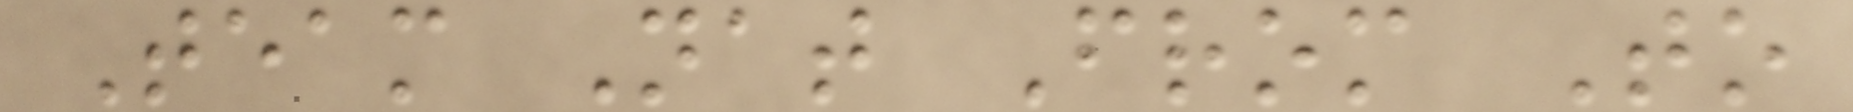Team Nat From To
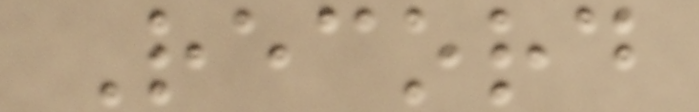Record
